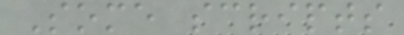Some scripts
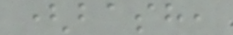(bash,
